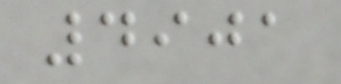4901
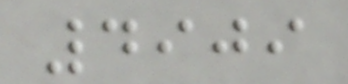4909
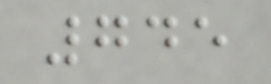745
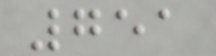751
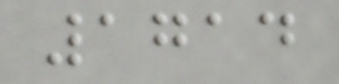1714
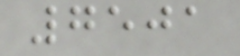7501
